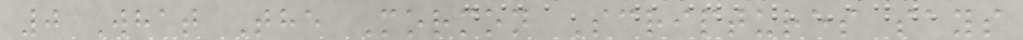0 What The Mormon Scriptures says
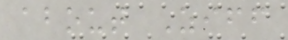about Ziff
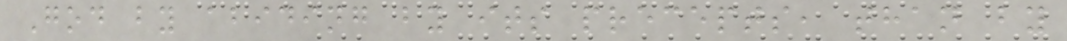God by abiding by its precepts, than by
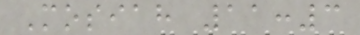Mosiah 11:3
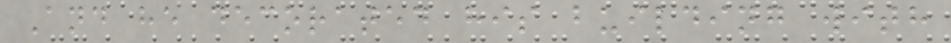And he decorated his building with
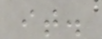it.
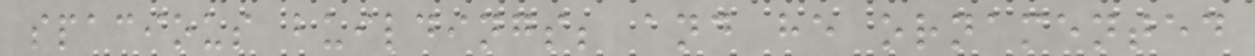spacious buildings; and he ornamented
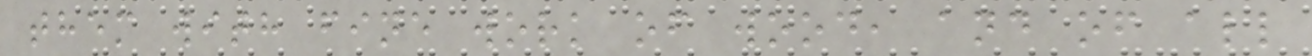them with fine work of wood, and of all
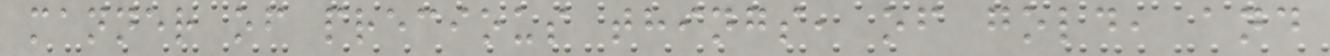manner of precious things, of gold, and
